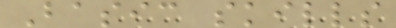Basic skills
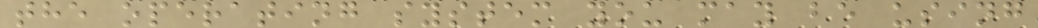the operating system you may be using
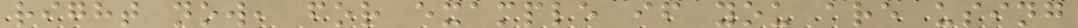right now, for example if you are using
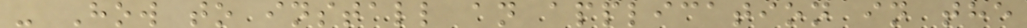- How to install an application in the
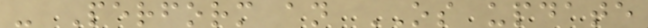- Perform an OS update
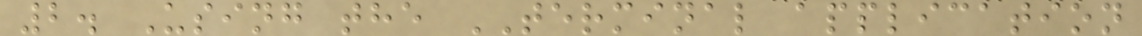2. Using the TERMINAL application
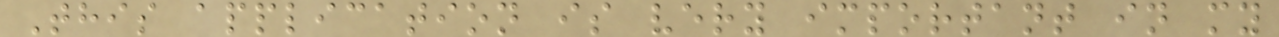This application is very important in my
